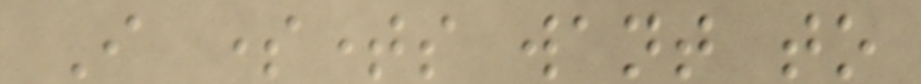I sometimes want to
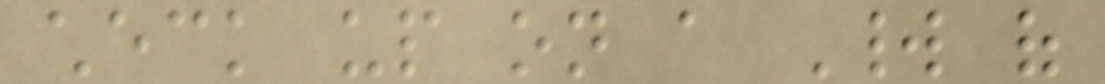check up on a World of
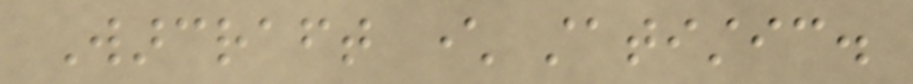Warcraft character statistic.
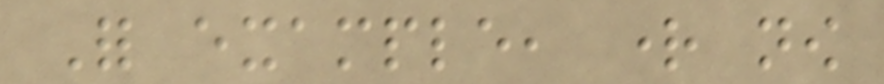For example, right now
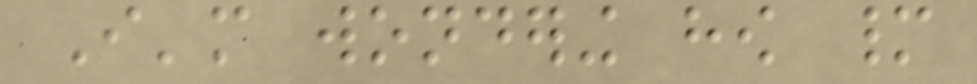I'm wondering how many
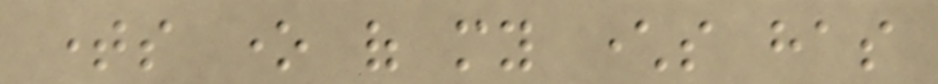times one of my characters has
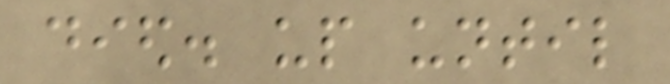died. up until
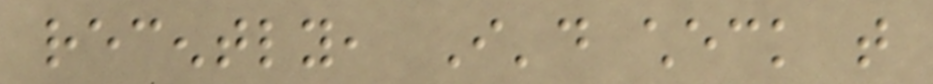recently, I'd check that
